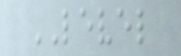LEVEL
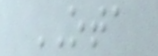OTA
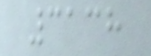3138
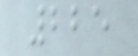225
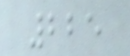225
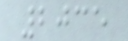2035
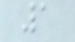1
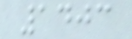1403
